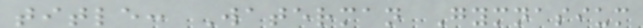title: Waterman Gymnasium
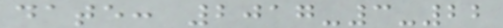date: 2017-3-22
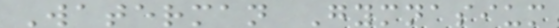Waterman Gymnasium
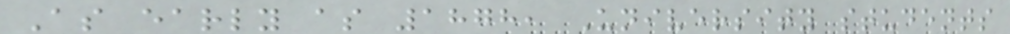As early as 1878, University students
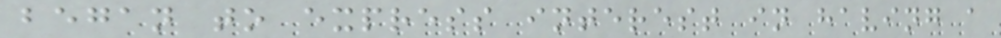began to express interest in having a
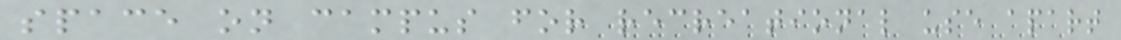space on campus for recreational use apart
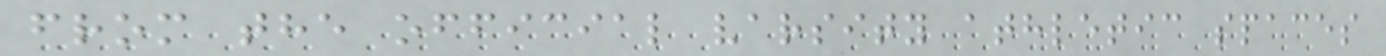from the official varsity athletic spaces
